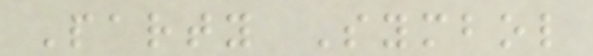Party Symbol
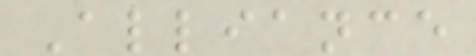Alliance
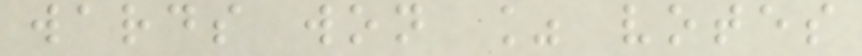wards won % votes
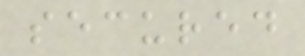secured
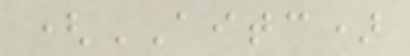(AITC)
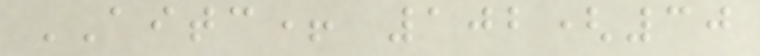AITC+ 102(30
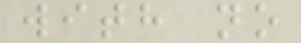with no
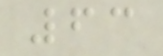63
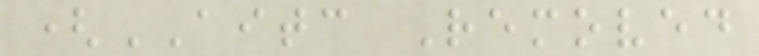(AITC Removed
